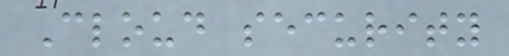Cloud security
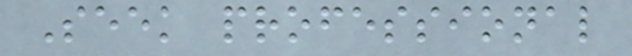Seek professional
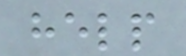help
